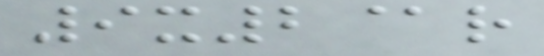9x2@r
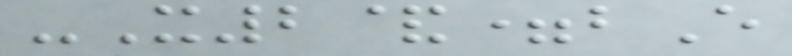-X2&=bE
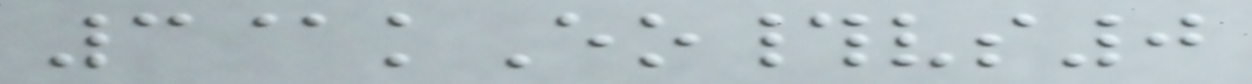3@kEo#vs0
